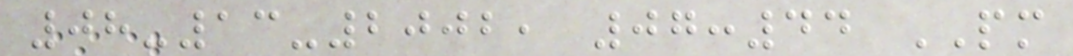08-13-2002, 07:44 PM
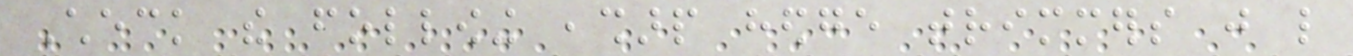Check the following ,sharp hedge trimmers just like
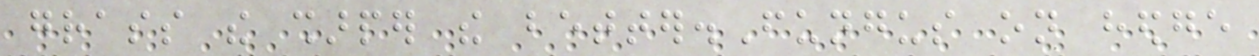grass the sharper the better.Fungus on hedge
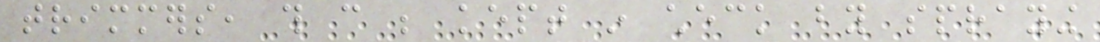trimmers, this can be kept in check by spraying
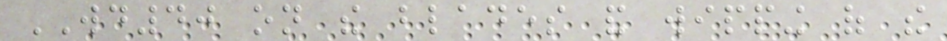WD40 on the blades and wipping of the
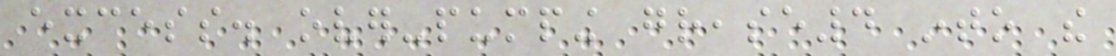excess. over-pumping grease4 into the
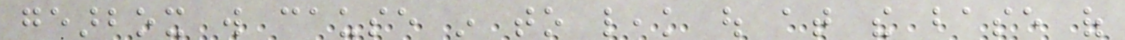gearbox will cause in to leak out at the base of
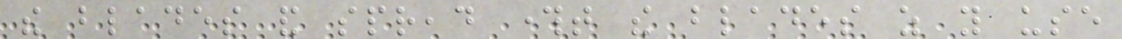the blades and spread throught the blades as you use
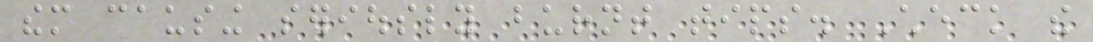them causing seriously burnt tips. Check the
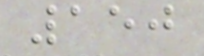150
